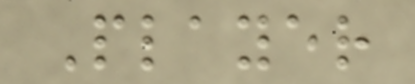Player
